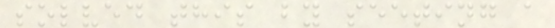solved this by seeting a
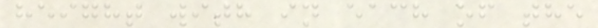height with in each of the
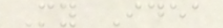My Idea
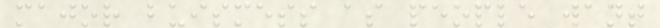major buismess as people want
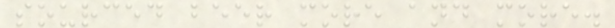sourced beer more and more.
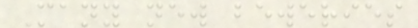Many new beweries
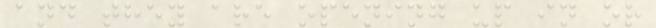and they are opening up in or
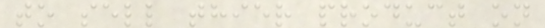to sell thier product on
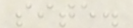site.
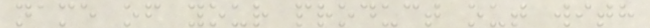name of your product out with
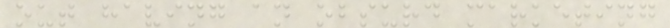out having an obsurd marketing
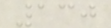130
